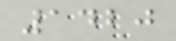1420
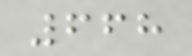668
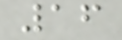16
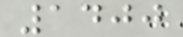1400
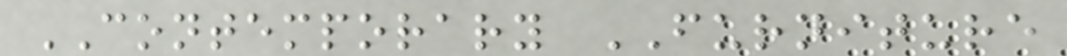CONTEMPORARY FURNITURE
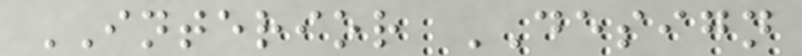INTERIOR DESIGN
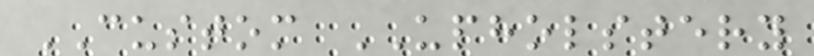CUSTOM UPHOLSTERY
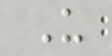U
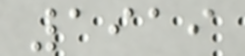1919
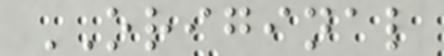ORIGINAL
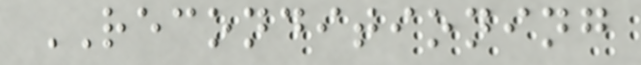RECONDITIONING
